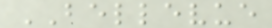BELLEVUE
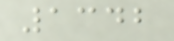1342
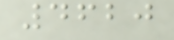4620
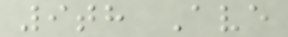9th Ave
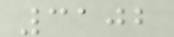3102
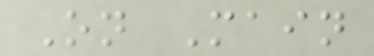On Main
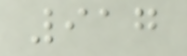917
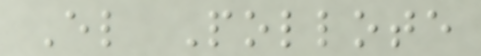El Pollote
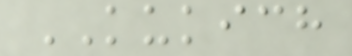KUKICH
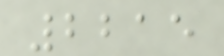2215
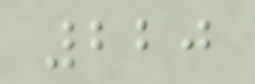220
